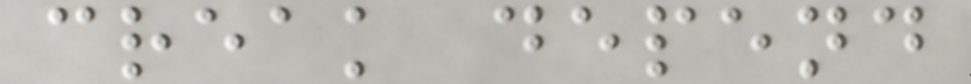creak depend
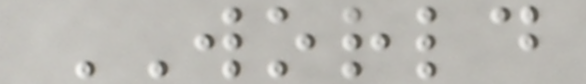WORLD
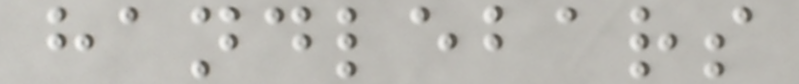handlebars
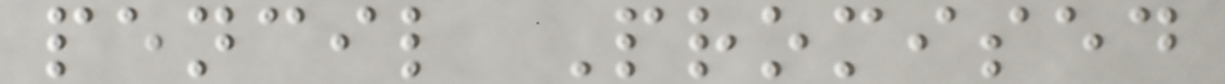pencil Promised
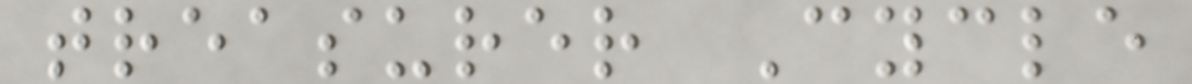treasurer Cycle
